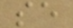se
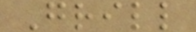Grill
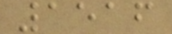1516
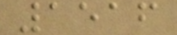1516
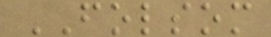FOLSOM
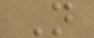N
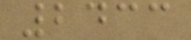2433
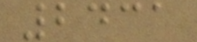2431
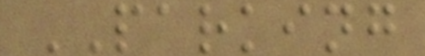PARKING
